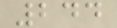244
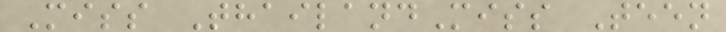Miss ThailandMiss Teen
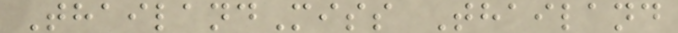ThailandMiss Thailand
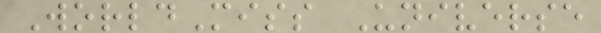WorldMiss Universe
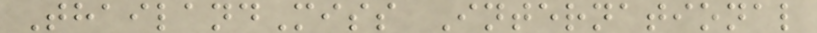ThailandMiss International
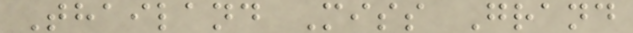Thailand Miss Grand
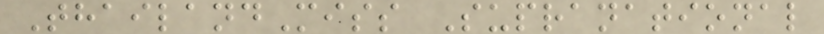ThailandMiss Supranational
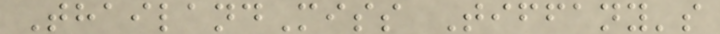ThailandMiss Tiffany's
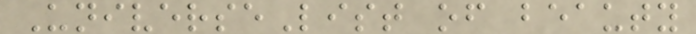UniverseList of beauty
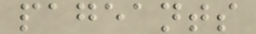pageants
